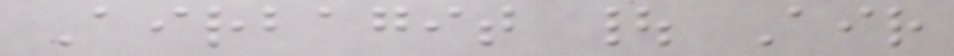Airbagit | Air
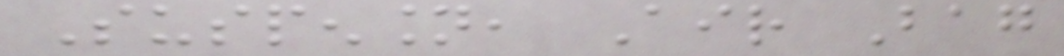Suspension, Air Bag
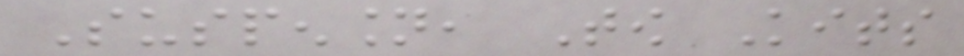Suspension, Tow Kits
